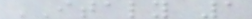ITALY 1
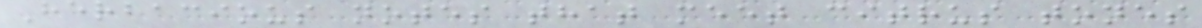Herbacious notes that meet citrus tones
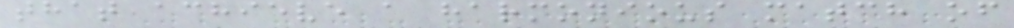that achieve a harmonious match of
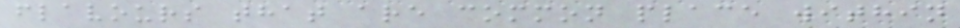flavours that are common place within
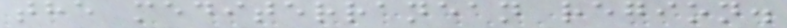the mediterranean region.
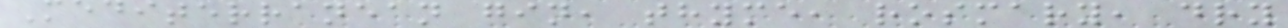Mediterranean gin, thyme, rosmary, dry
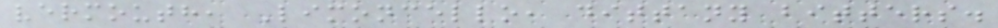vermouth, Limoncello, dittany bitters.
